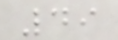49
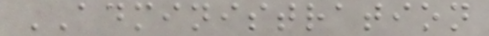ADMINISTRATION
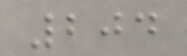204
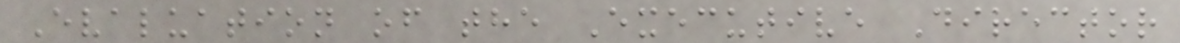Evaluation of the Executive Director
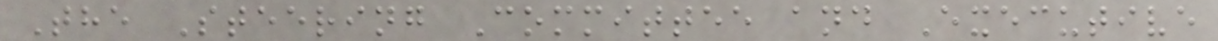The Steering Committee and Executive
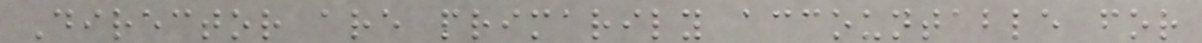Director are primarily accountable for
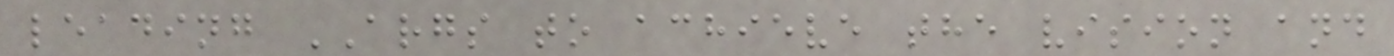leading ARGS to achieve the vision and
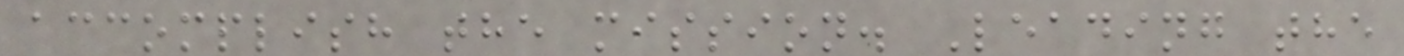accomplish the mission. Leading the
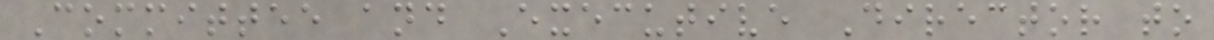Committee and Executive Director to
